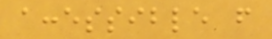accessible from
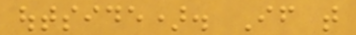outside). If that
